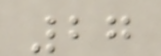27
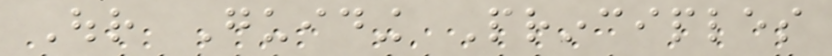Our Guiding Principles
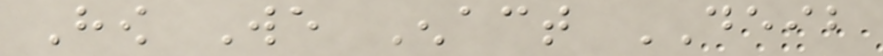How We Enact DEIB
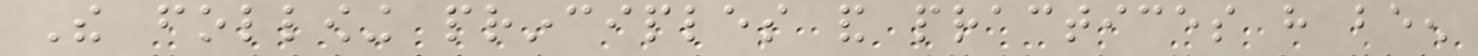The following principles and practices have been
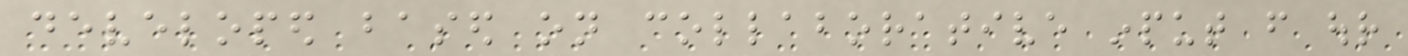developed based on collaborative input from our
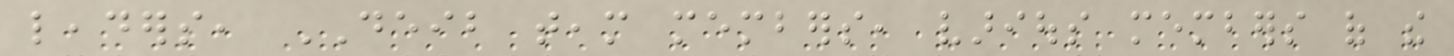leaders, DEIB team members, various members of the
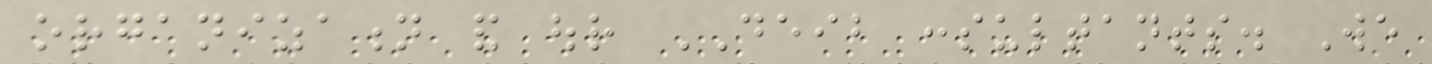organization and our DEIB consultants. We
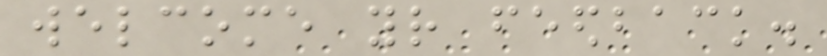welcome your feedback.
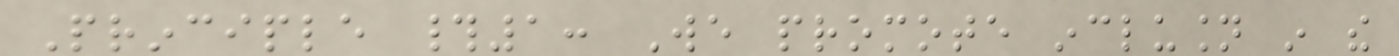Principle #1: We promote inclusion in the
